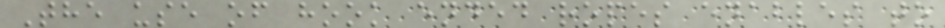The use of hook ended ropes enables to
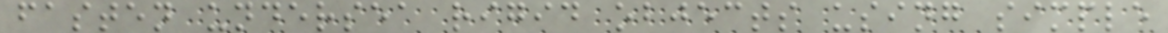fasten undersea rigid objects using simple
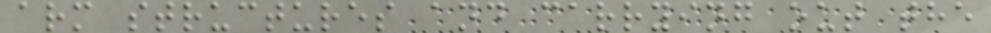arm structures and carrying out the
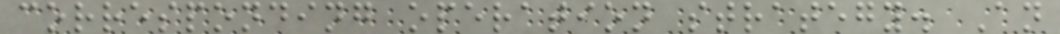corresponding operation strategy. An
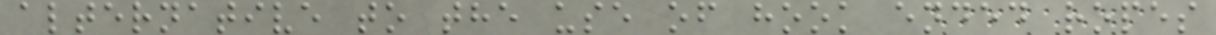alternative to the use of hook ended ropes
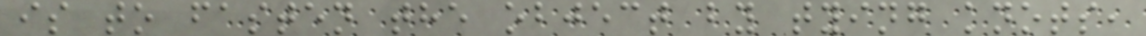is to fasten the object by tying knots,
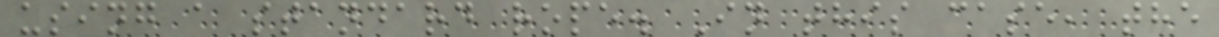using a standard rope. In this case, the
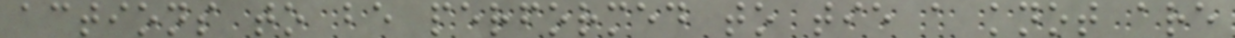actions to be performed to tie a knot are
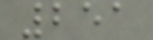251
